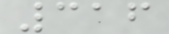316
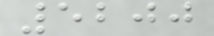5200
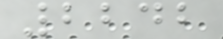2242
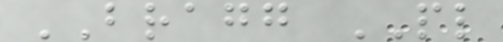BRAGG PL
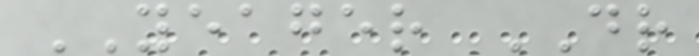YEAGER DR
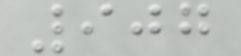907
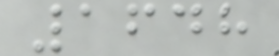1648
